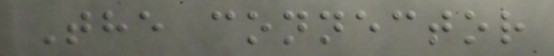The connector
